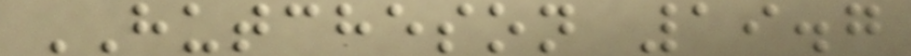HUTCHESON 19.7
